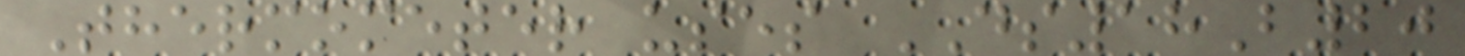Thermometer uses DS18B20
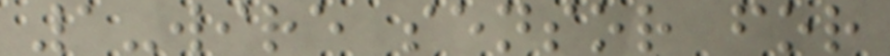1-wire sensor for
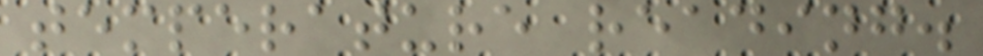temperature reading.
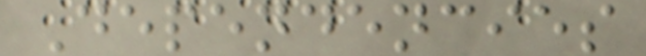Dependencies
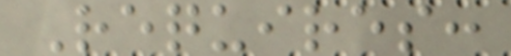Requires:
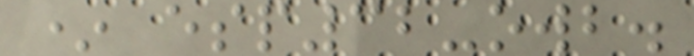* esp32-owb.
